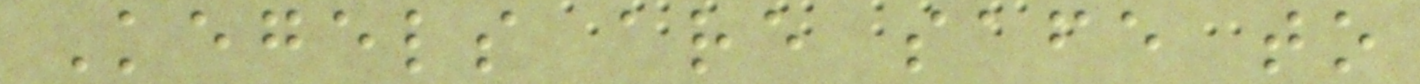Kegels are safe to
